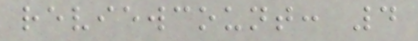reviewcount: 4
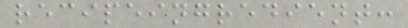recipeingredient:
